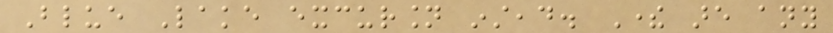Blue Lake excursion instead. There are any
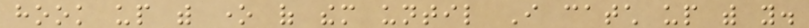hook up with one of them until I catch up with you.
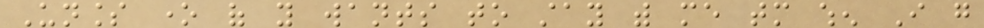Unless one of you wants to stay with me tomorrow when I go
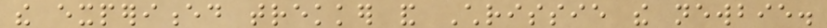the experienced trekker and Chrissie the newbie.
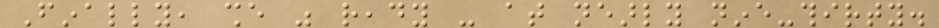Finally, she was ready - at nearly nine-thirty.
